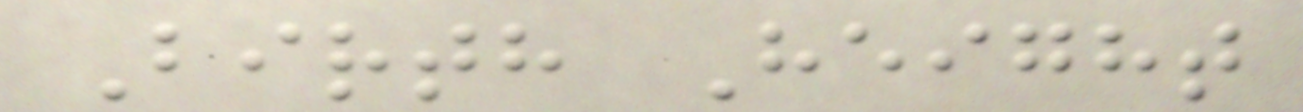Birth Height
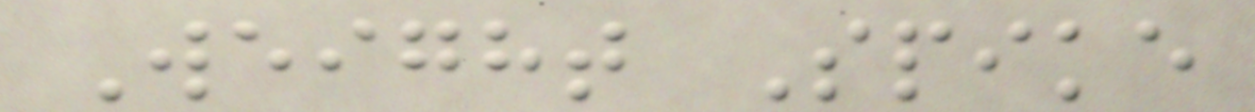Weight Spike
